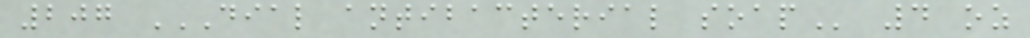207 DIAL ANTIBACTERIAL SOAP 4 oz
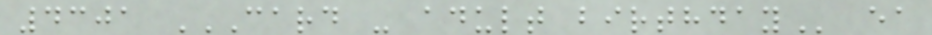4301 CARD - ADULT BIRTHDAY ea
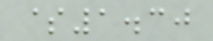$1.30
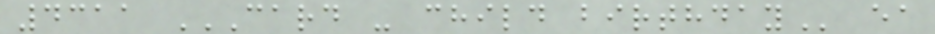4311 CARD - CHILD BIRTHDAY ea
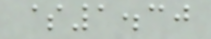$1.30
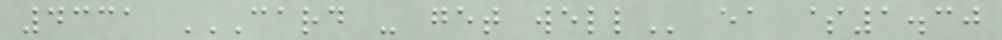4331 CARD - GET WELL ea $1.30
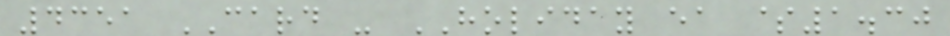4351 CARD - HOLIDAY ea $1.30
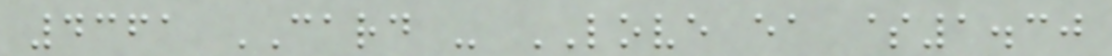4361 CARD - LOVE ea $1.30
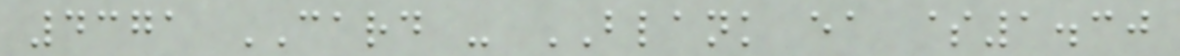4371 CARD - BLANK ea $1.30
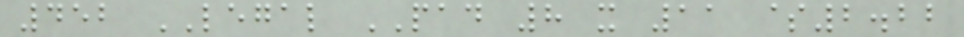452 LEGAL PAD 8 x 11 $2.22
